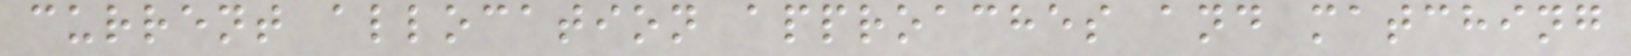current allocation approaches and matching
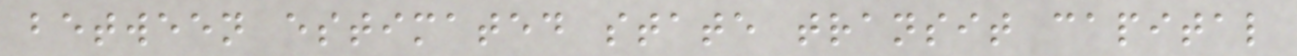between estimated state transit capital
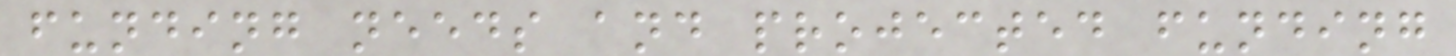funding needs and projected funding
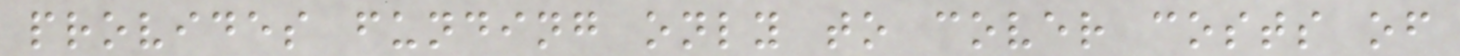provides funding only to cover costs of
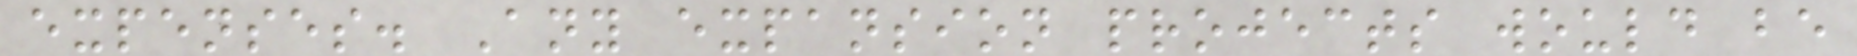expenses. Any expansion projects would be
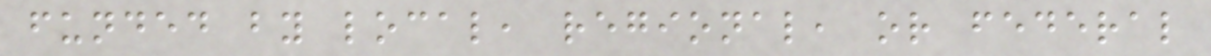funded by local, regional, or federal
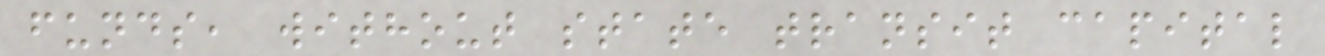funds, without state transit capital
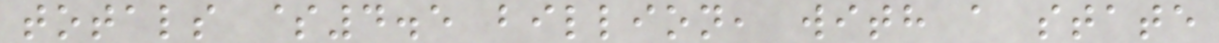totals $4.5 billion, with a state
